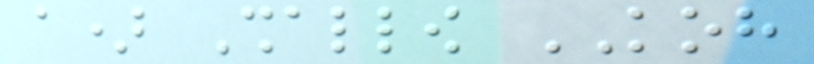a) Shallow KOH
